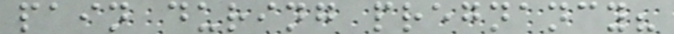pain during pregnancy?
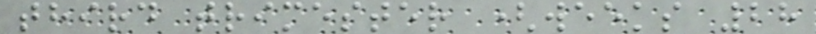third trimester (weeks 28
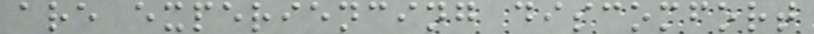are experiencing discomfort
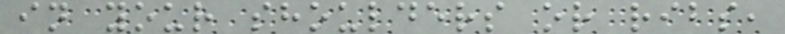in your shoulders or ribs,
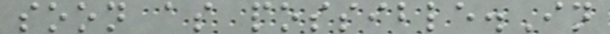soon as possible.In
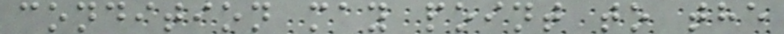condition may point to the
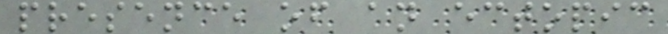presence of an ectopic
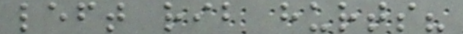left rib hurts?
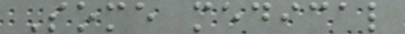Some medical
